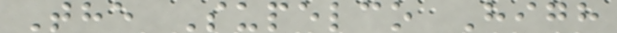The Supelco High
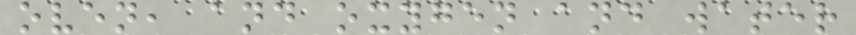oven, and oxygen and water
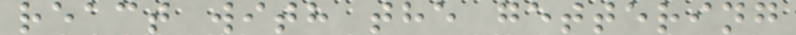react with the gettering
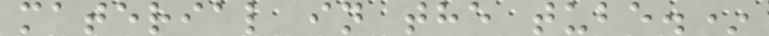material in the tube.*
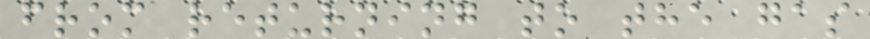from returning to the gas
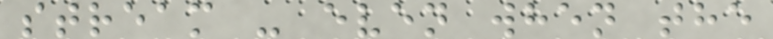stream - even when the
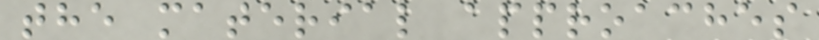the material approaches
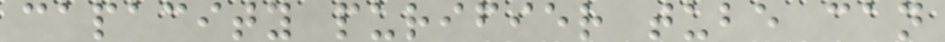capacity purifier tube can
